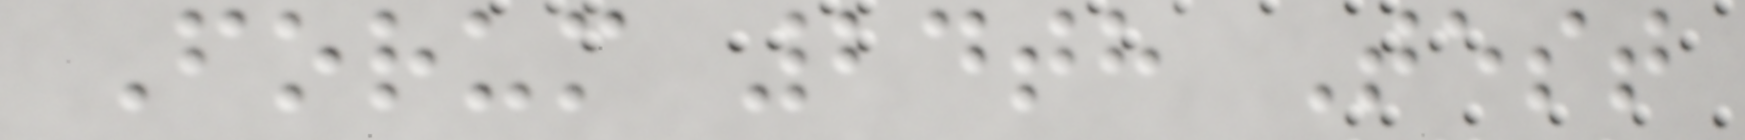Forum 24th Test
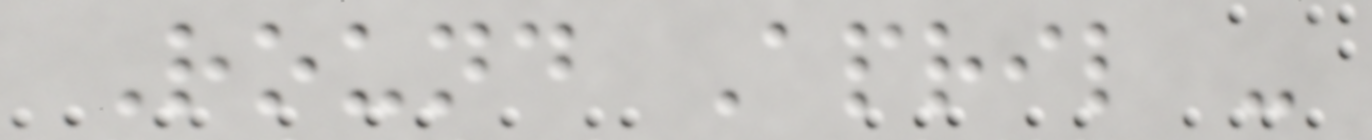Round April -
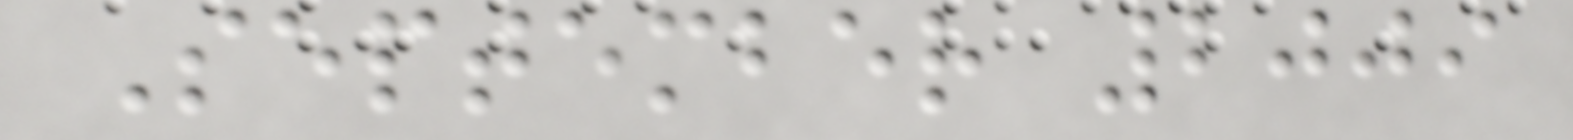September 2009
